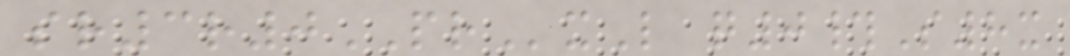sr3r0PRxL q0#S8x
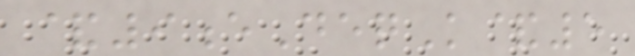&9eDeqK&5
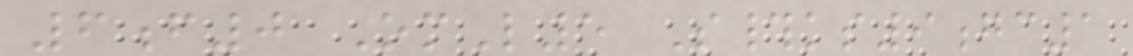6f0 OmL5 S#ks9gc1
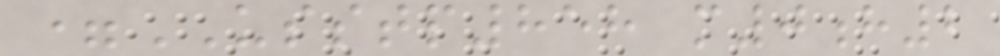=USSTP858 m0h2
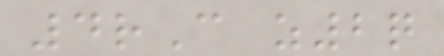4rC z2q
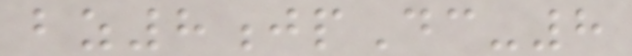bz8jpDc-8
